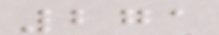271
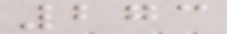273
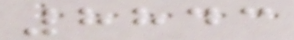8843
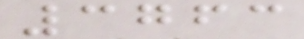3763
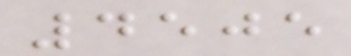4505
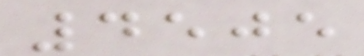4505
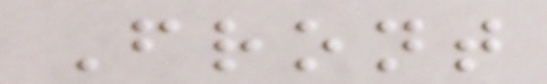Front
